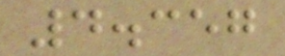4.357
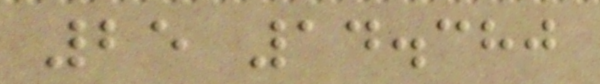25 14.380
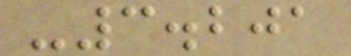-3.201
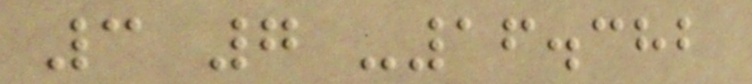3 7 -16.382
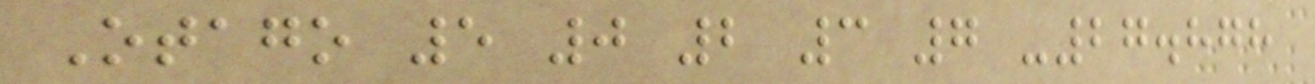Otago 5 0 2 3 7 -27.878
